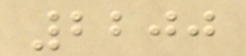2200
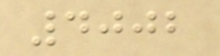4002
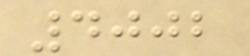4002
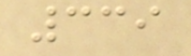339
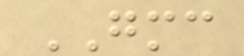GMC
